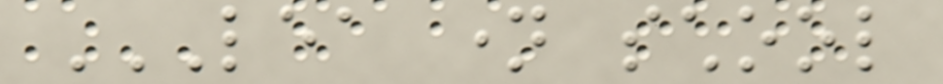LEA NAME SCHOOL
